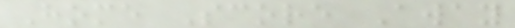Home Score Away
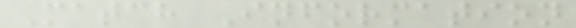Match Information
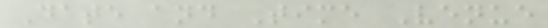Date and Time Venue
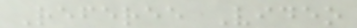Referee Video
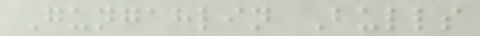Gungahlin Bulls
